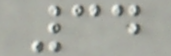34
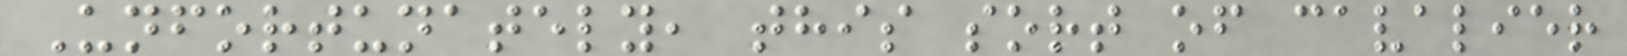Unfortunately, this sort of cavalier
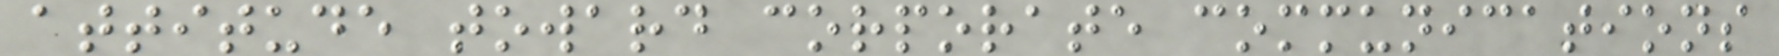attitude toward corporate communications
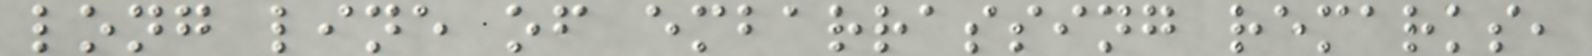long line of embarrassing remarks,
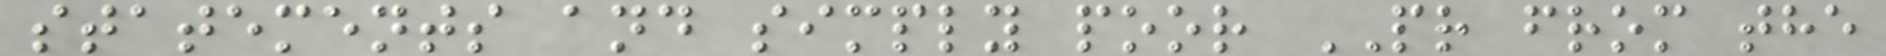statements and simply poor PR from the
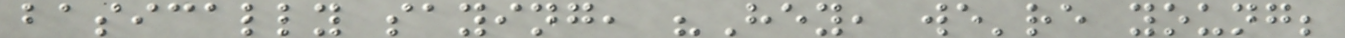basically saying, "Hey, we're young;
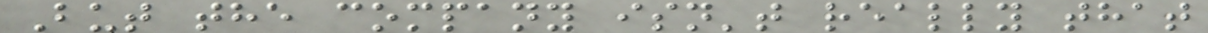But the company isn't really that
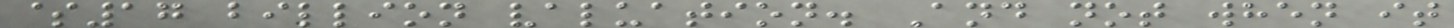$17 billion valuation. And not when it
